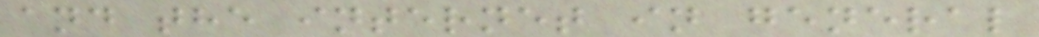and the internet in general
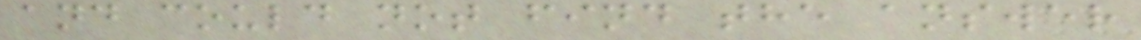and could not find the answer
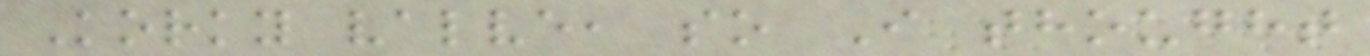Korky valve, so I thought
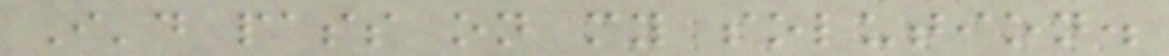I'd pass on my solution.
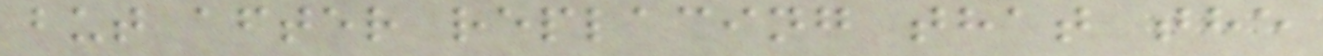but after replacing that the
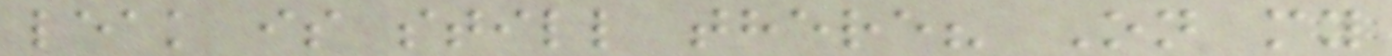leak is still there? On my
